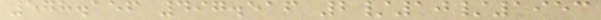578.156 497.516 2/10/1953
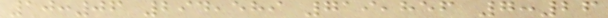10:06 294,589 719,856 7:26
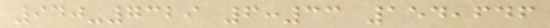940-7329 6:33 154,646
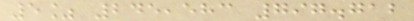5% 245,583 797.712
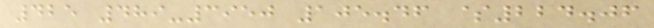425 489-3950 105.46 $224.06
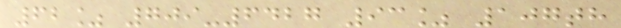62% 709-6427 93% 107th
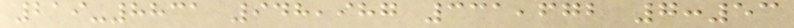219-8831 948,987 331,672 7:53
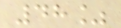48%
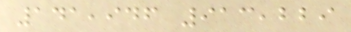141,946 913,229
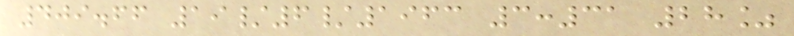409.66 19/6/1963 3:31 28%
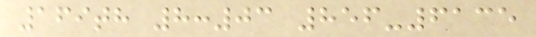169th 8:03 856-6135
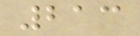213
